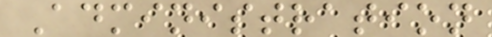Administration
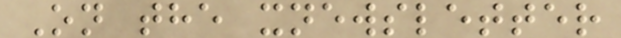On the xnewsletter
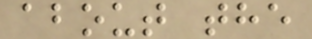about the
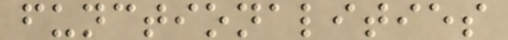functionalities
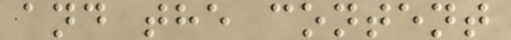and the content
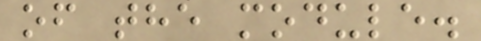of the module.
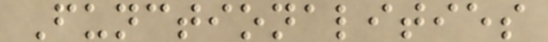Functionalities
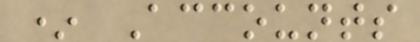* Accounts
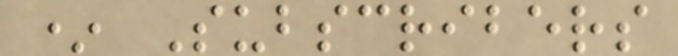* Subscribers
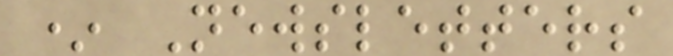* Newsletters
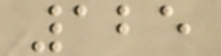125
